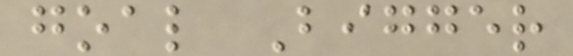goal Bigger
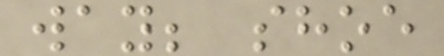way; shoe
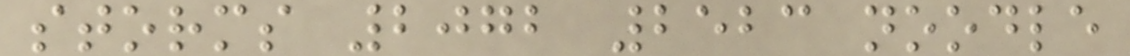storms 2072 2523 noodle
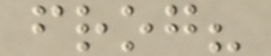frog?
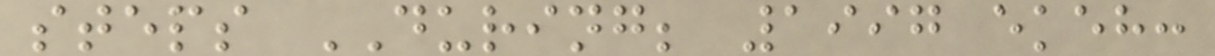steps DURING; 1997 ekeh:
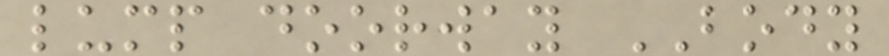lump doorway BODY
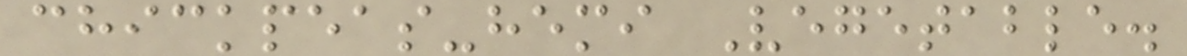chickpeas-hemi Vegetable.
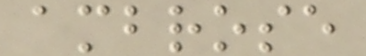ambrose
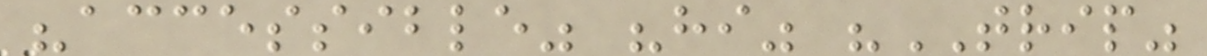"accessible" "hi" "TRIP"
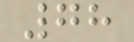78
